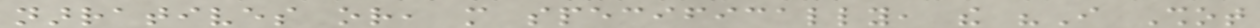narratives or, more specifically, the "I Shot
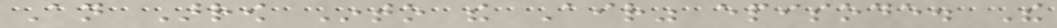An Arrow Into the Air" episode. The
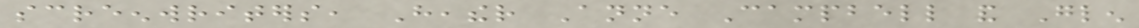screenwriters, Heather Anne Campbell and Glen
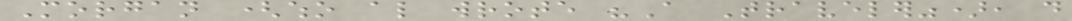Morgan (who also wrote "A Traveler"), do
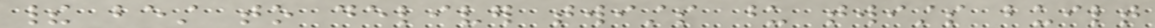their best to deliver twists upon twists built
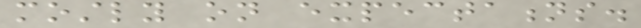mostly on expectations.
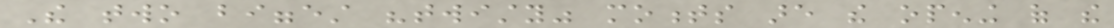The two biggest "twisty" moments are the opening of the
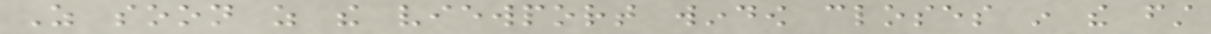As soon as the viewport window closes in the first
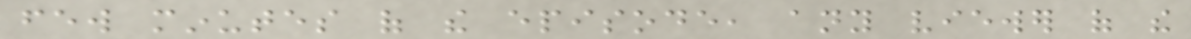few minutes of the episode, any viewer of the
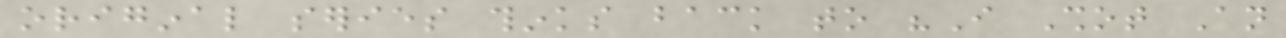original series thinks back to "I Shot An
